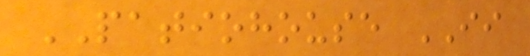PATIOHOUSE II
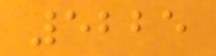5225
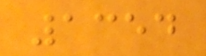1354
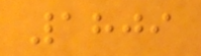1809
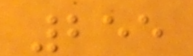255
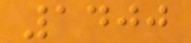1400
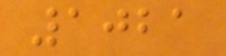1021
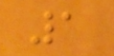1
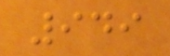949
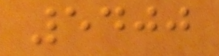5400
